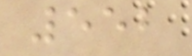552
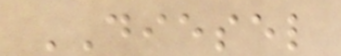DIESEL
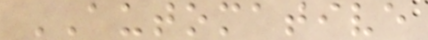AUTOMATIVE
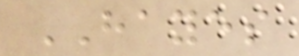HAYES
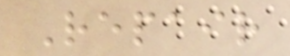Repair
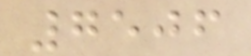7506
